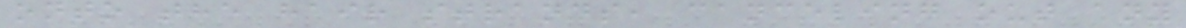onto the hair strands, canceling out any
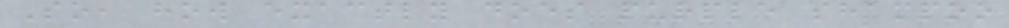So, how exactly does purple shampoo
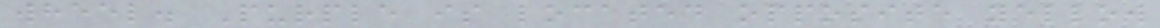wheel. Purple is located opposite yellow
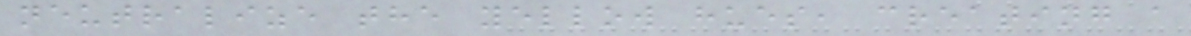neutralize the yellow hues, creating a
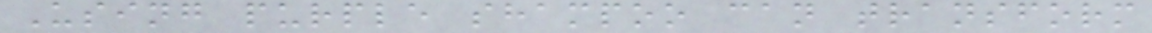Using purple shampoo can transform
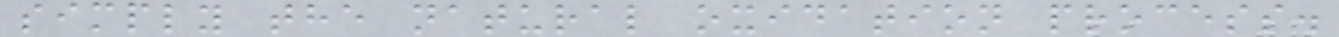simply the natural oxidation process.
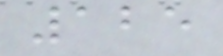125
